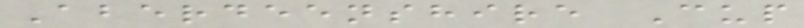Aberdeenshire Cup
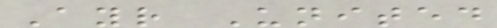Ayr United
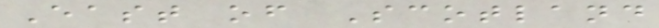East of Scotland
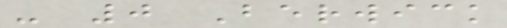- 0 Berwick
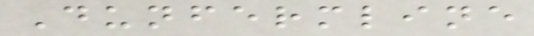Dunfermline
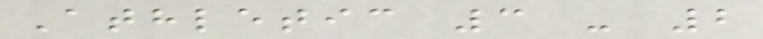Athletic 3 - 2
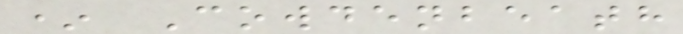* Cowdenbeath
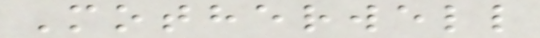Motherwell
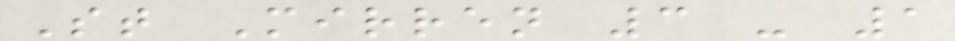St Mirren 3 - 1
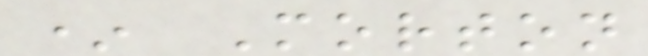* Morton
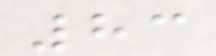83
